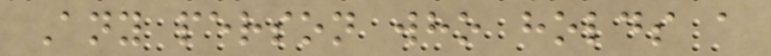Any person who holds a
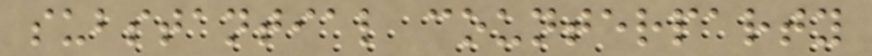substantial counterparty
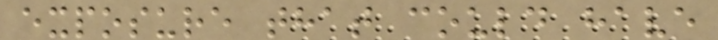exposure that could have
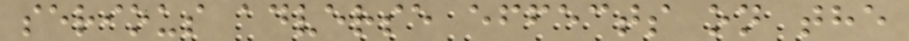serious adverse effects on the
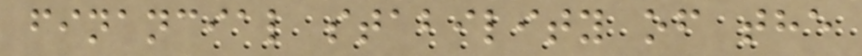financial stability of the
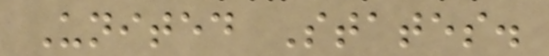United States.
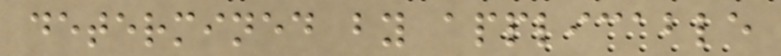determined by applicable
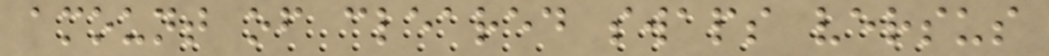amount of cleared swaps versus
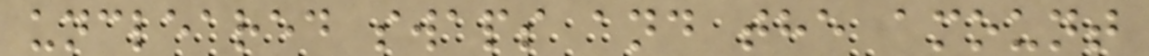uncleared swaps and the amount
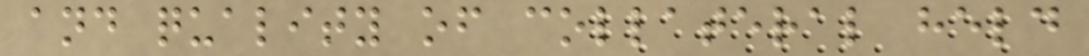and quality of collateral held
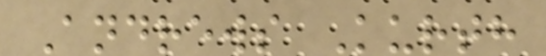Andrews Kurth
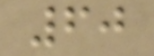60
